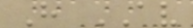H AV
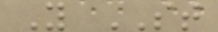Y ST
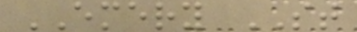EMERY ST
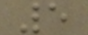5
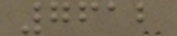7612
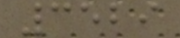3529
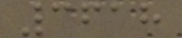3618
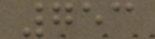753
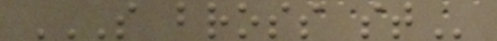S BROSS ST
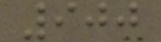900
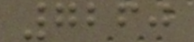7260
